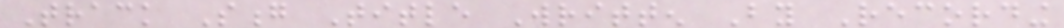Track Song Title Written By Recording
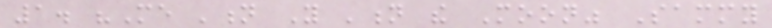1. "Me 'n You 'n the Moon" Sammy
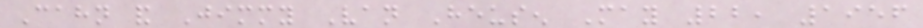Cahn and Jimmy Van Heusen May 22, 1956
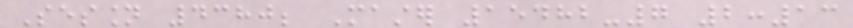Session 4380; Master 15482-7 2:13
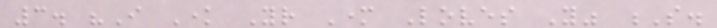3. "I Know Your Mother Loves You" S.
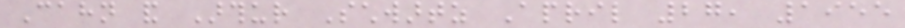Cahn and Arthur Schwartz April 27, 1955
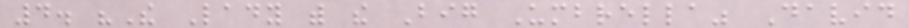4. "The Lady with the Big Umbrella" David
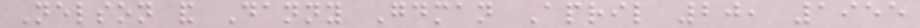Nelson and Danny Goodman April 20, 1955
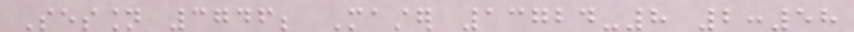Session 3746; Master 13724-8 2:58
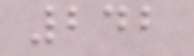242
